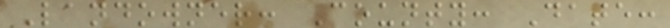Landowner: County: Date:
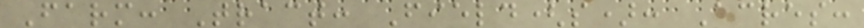Farm: Tract: Field(s): Acres:
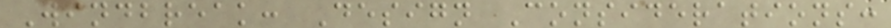Windbreak: Design Considerations:
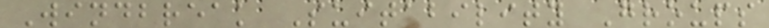Windbreak Suitability Groups
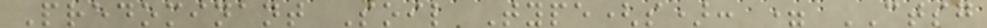Predominant Soil Type(s): = CTSG
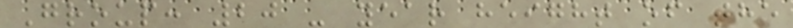Group: 20 - year height of the
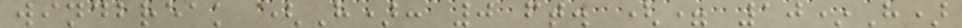windbreak (H): 0 ft. (= 10*H)
